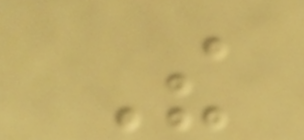The
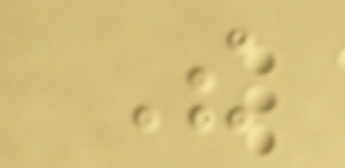The
